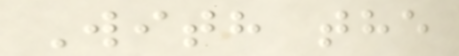With the
